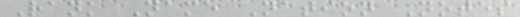Rank Name Nation Notes
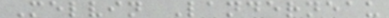Melvin Landerneau
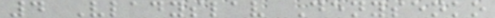4 Vladyslav Denysenko
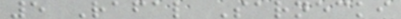5 Rafal Sarnecki
